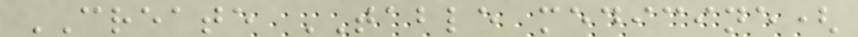CREATE TABLE medicine(
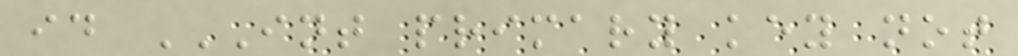id INT PRIMARY KEY NOT
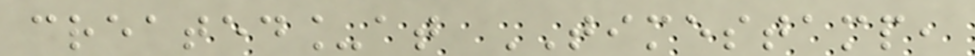created_at TIMESTAMP,
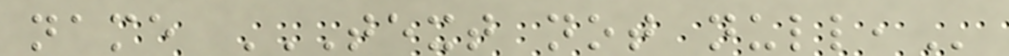name TEXT NOT NULL,
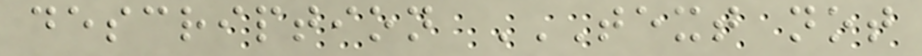description TEXT NOT
